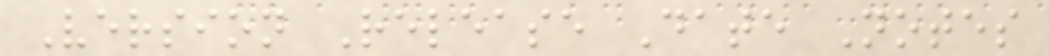Version Release Date Notes
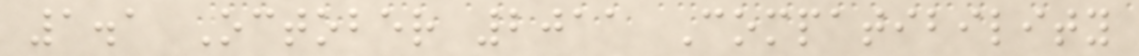1.1 October 2011 Compatibility
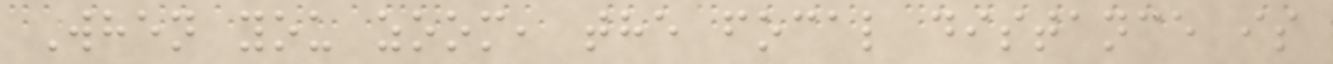When you zoom, the focal distance is
